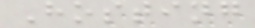Hosting
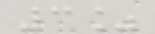3%
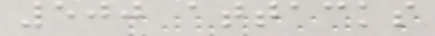500 attacks
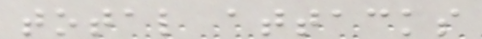total attacks
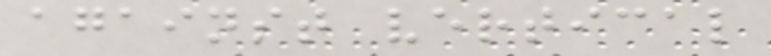against vertical
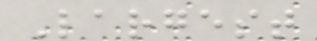Largest
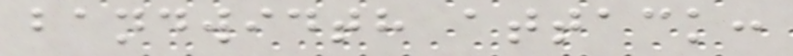bandwidth attack:
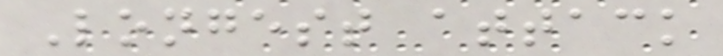Longest attack
